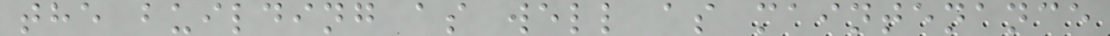the building as well as maintenance
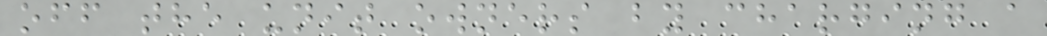off the unit owners by charging a
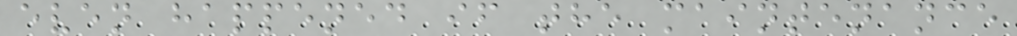even happened if the maintenance
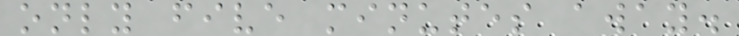only five minutes away.
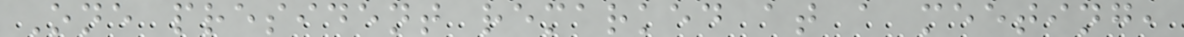One president remarked at a meeting,
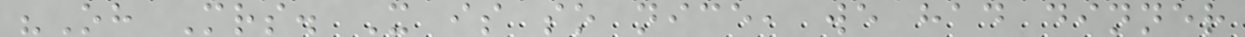"Oh Mrs. X is so nice, we had dinner
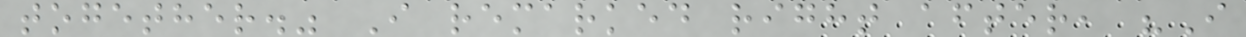together." I remarked right after, "I
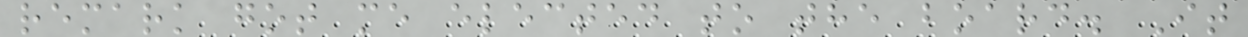remark got me elected to the board. It
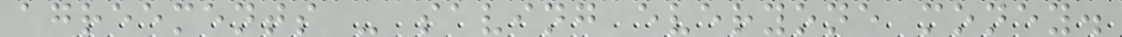agreements - saving everyone money.
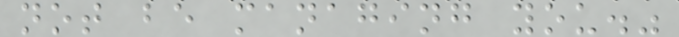not be managing you."
